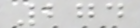274
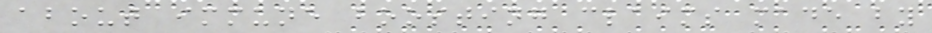about immune boosting claims made by
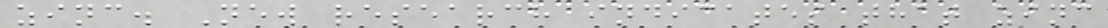zinc. New research indicates that zinc
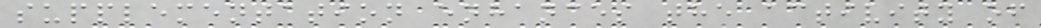supplementation enhances the activity of
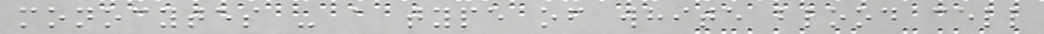monocytes - a type of white blood cell
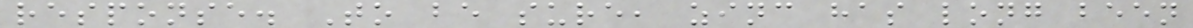response. To be sure, zinc has long been
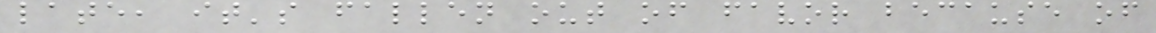late, it's fallen out of favor because of
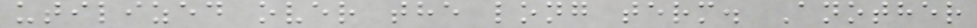utilized over the long term. Another
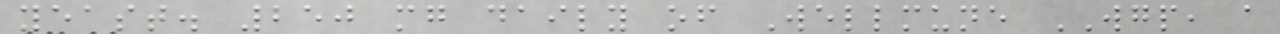yeast. 250 mg daily of Wellmune WGP, a
